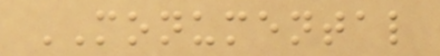MONUMENTAL
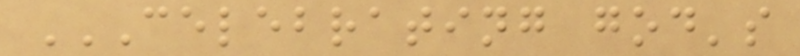CELEBRATING GOD'S
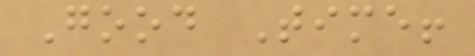Good Time!
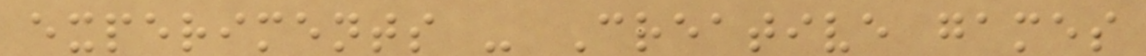experiments - Creative games
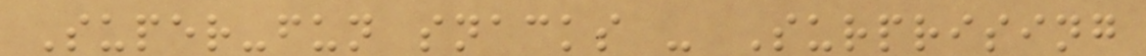Super-fun snacks - Surprising
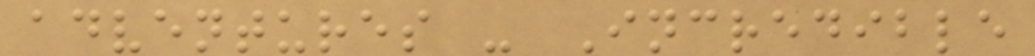adventures - Incredible
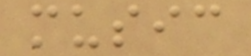music
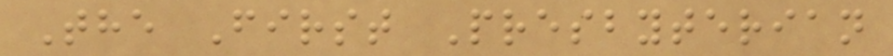The First Presbyterian
